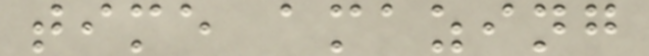time amazing
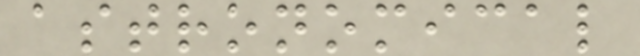astronomical
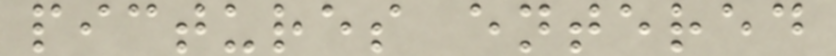pictures entered
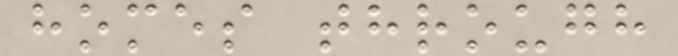homes through
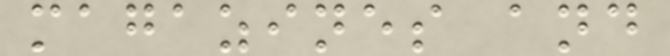magazines and
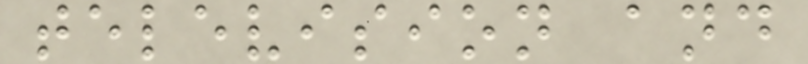television and
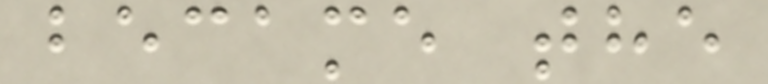became the
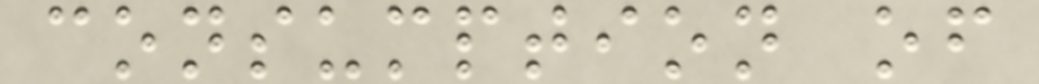consumption of
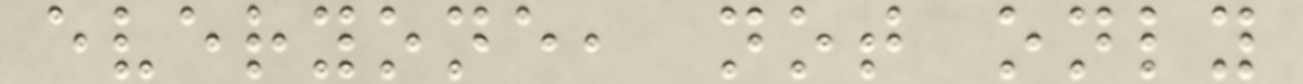everyone, not only
